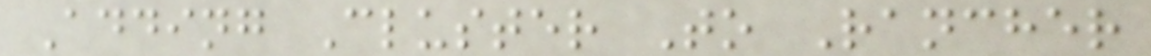Adding Cluster To Rancher
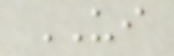UI
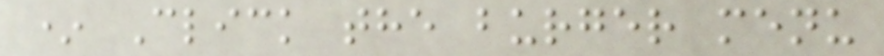* Click the burger menu
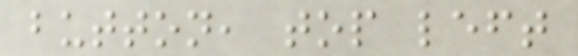button, top left
